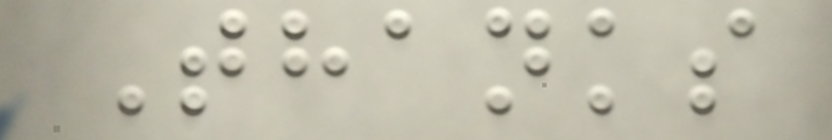Thanks
